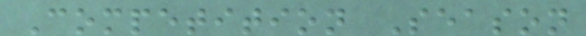Competition Season
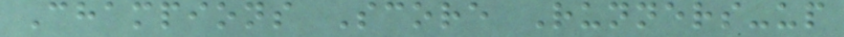Champions Score Runners-up
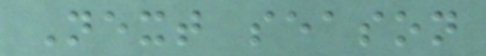Next season
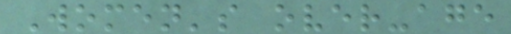Women's over-age
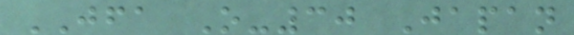JFA O-30 Japan
